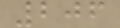206
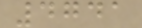4741
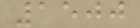1500
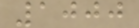1000
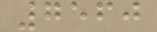7560
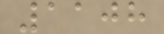1108
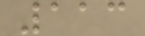113
